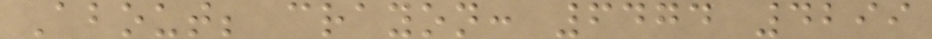About; crayon: 6474 4299
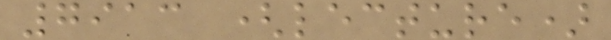7913 (lecture)
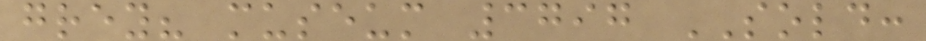grey? museum 3797 SOLD:
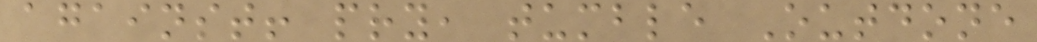against! pry, tumble Outdone
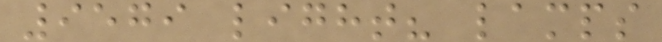9579 light? lamps
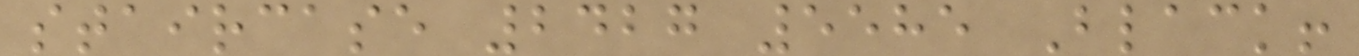staircase 2427 5585 Black!
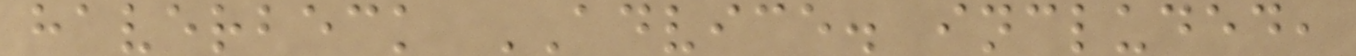haverbeck ADVICE. included,
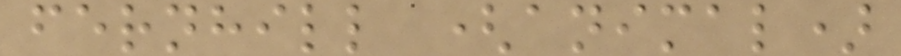fernhill (animal)
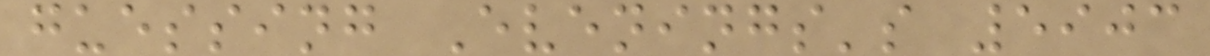guessing Evenings's 5903
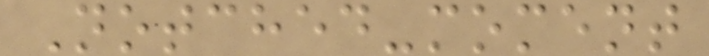Notched-moment
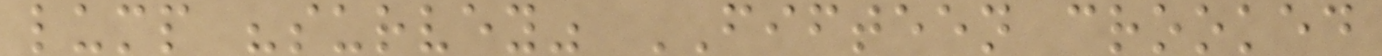lump "survey" FIFTEEN crooked
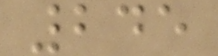245
